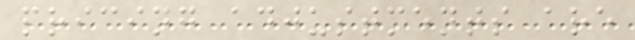pricing adjustments are
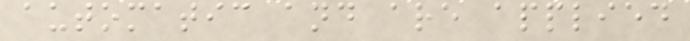automatic and are applied
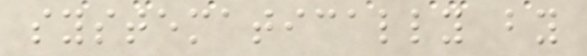systematically by
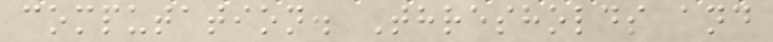computation. Thresholds and
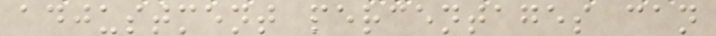adjustment percentages can
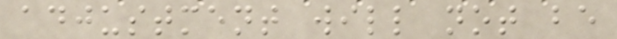adjustment will not be
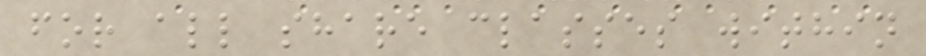for all share classes within
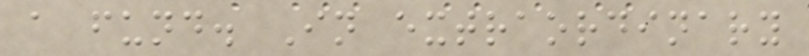a fund. In extraordinary
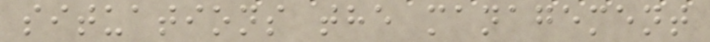situations the management
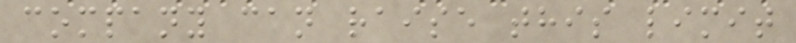company can raise this limit
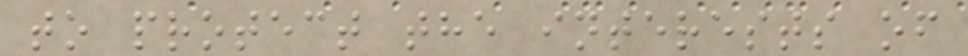to protect the interests of
